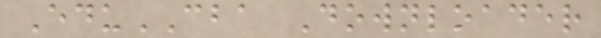EduCBA Downloader
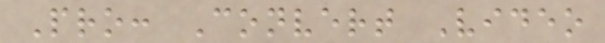Pro: Convert Video
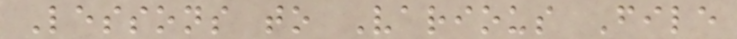Lessons to Various File
